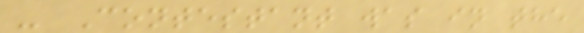- Contestant was in the
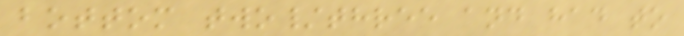bottom two/three and had to
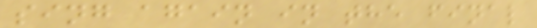sing again in the final
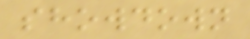showdown
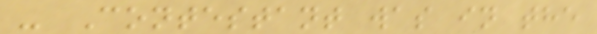- Contestant was in the
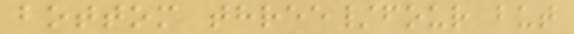bottom three/four but
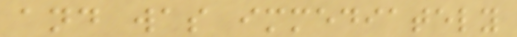and was immediately
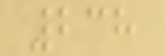238
